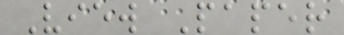View Paper
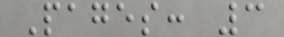Pages: 3
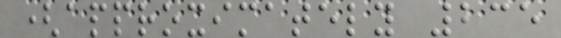(approximately 235
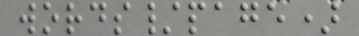words/page)
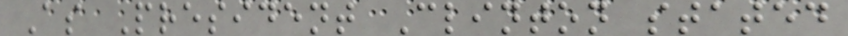As President Clinton stated
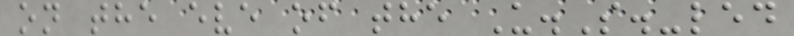on the eve of the U.S.-led
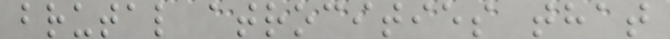brutal atrocities that
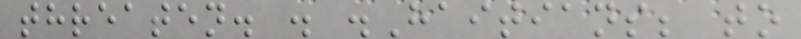threaten. . .Haitians; to
